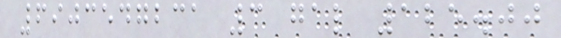6903547231 3 gal 125.00
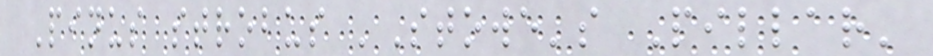Pinus strobus 'Stowe's Pillar'
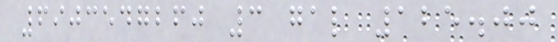6903547260 3 gal 125.00
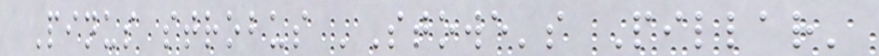Pinus strobus 'Stowe's Pillar'
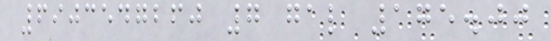6903547260 7 gal 175.00
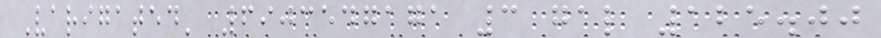Varigated' 6903547171 3 gal 125.00
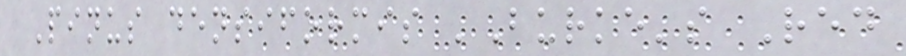Pinus densiformis 'Burke's Red
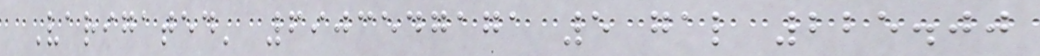Varigated' 6903547171 5 gal 225.00
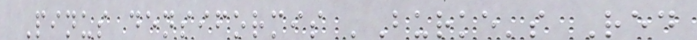Pinus densiformis 'Burke's Red
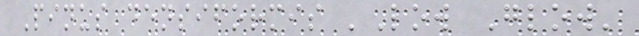Pinus densiformis 'Low Glow'
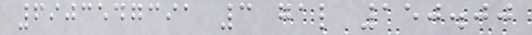6903547391 3 gal 150.00
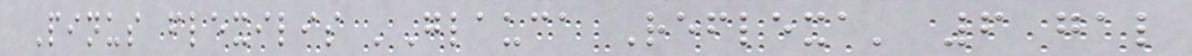Pinus flexilis 'Glauca Reflexa' 6 gal
